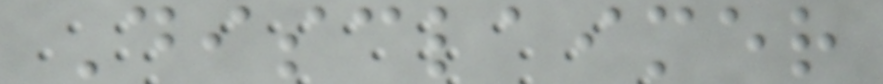Disclaimer
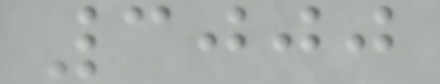3000
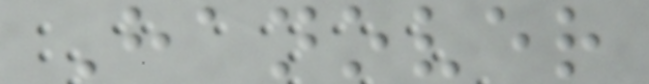Hanover
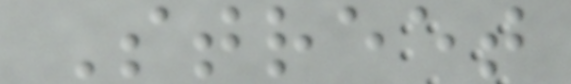Street
